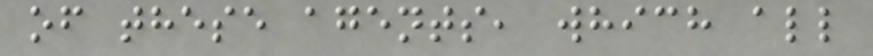of these agents, which all
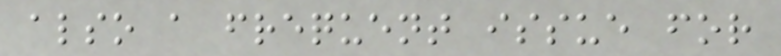also a frequent issue for
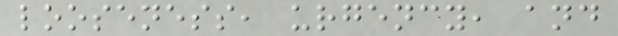looseness, urgency, and
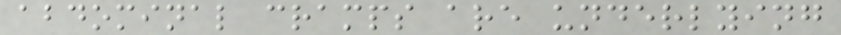abdominal cramps are underlying
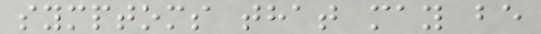symptoms that may be
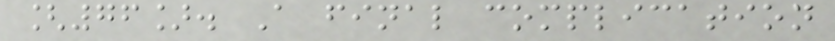[76]. A final complication
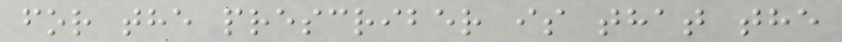for the prescriber is that the
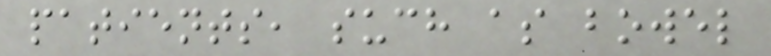patients, such as bowel
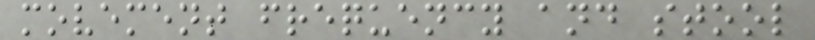movement frequency and stool
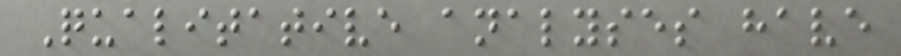Qualitative analyses have
